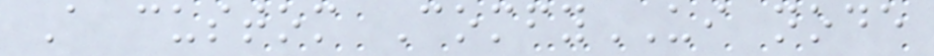A custom ComfyUI node
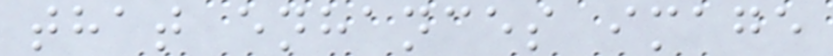that enhances image
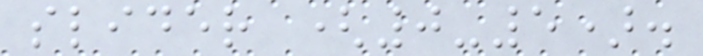slider (0-5).
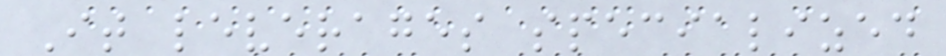It leverages specialized
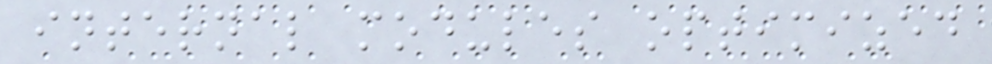internal modules optimized
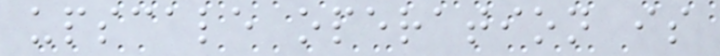upscale operation is
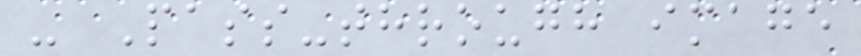- Pass-through image
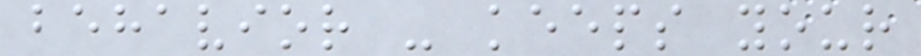behavior - keeps your
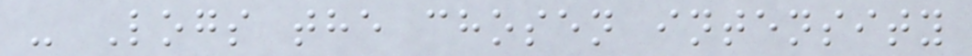- Logs the chosen intensity
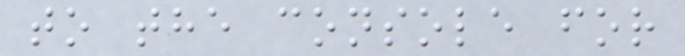to the console for
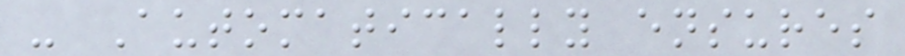- Automatically ensures
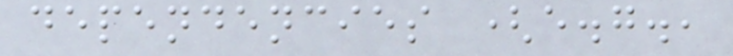dependencies (e.g.,
